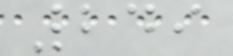249
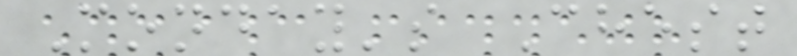Monday's Chest
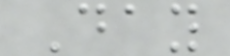Day
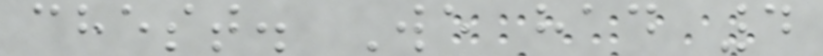chest. We had 4
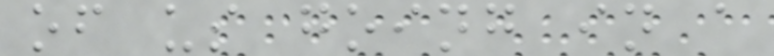of us going in a
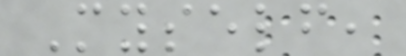Myself,
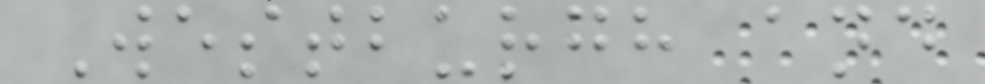Westburgh and
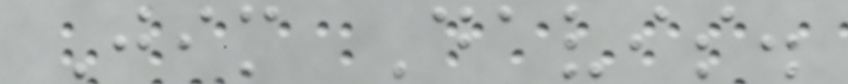Jim Davis.
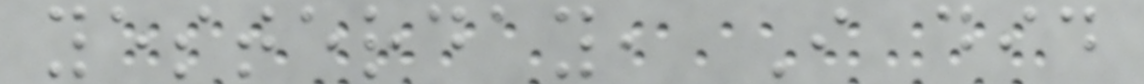yesterday, I did
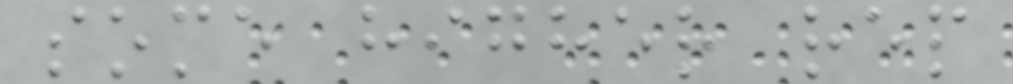some higher rep
